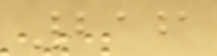216
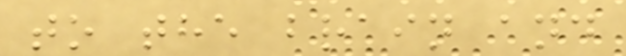to the brain and
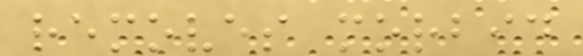removes morbid
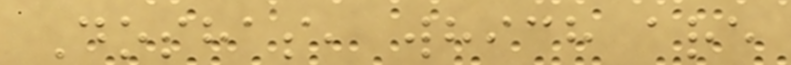Doshas, which are
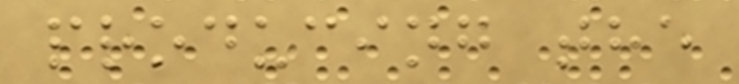producing the
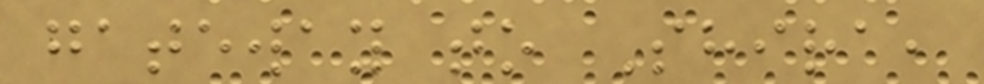gateway to Shira,
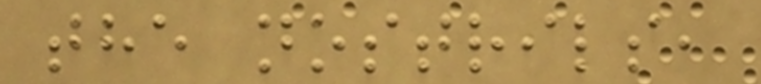the nostrils,
